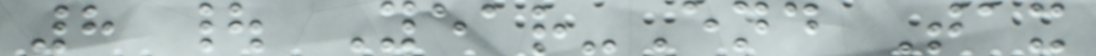8 | Year-End Tax
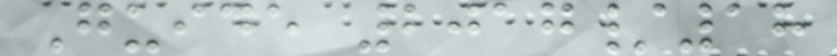Guide 2017/18
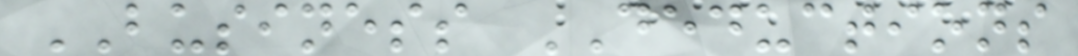BUSINESS DEDUCTIONS
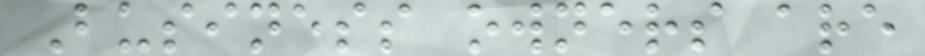Business owners are
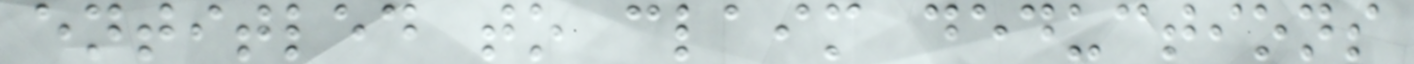entitled to claim deductions
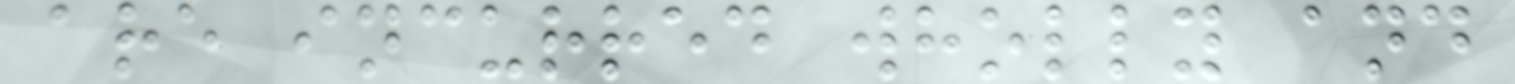are incurred wholly and
